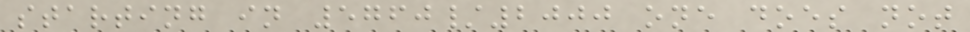starting in 5760/2000 one does not
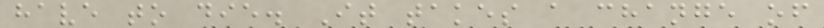have to die. It takes a change of
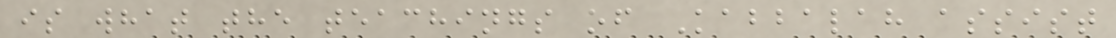is what the teachings of Kabbalah assist
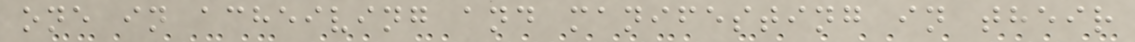one in acheiving and manifesting in their
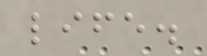life.
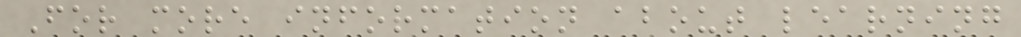For more information about learning
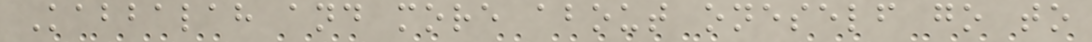Kabbalah and more about oneself go to
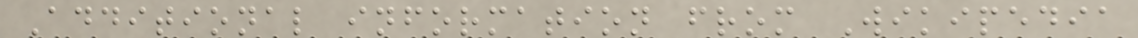Additional information from Wikipedia
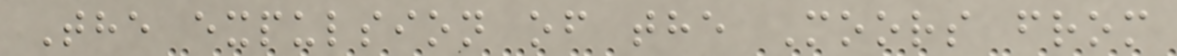The expulsion of the Moors from
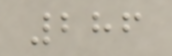286
